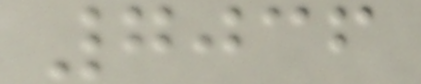7036
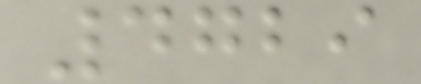4729
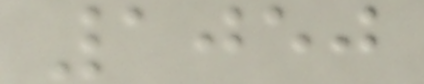1050
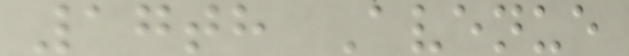17th Avenue
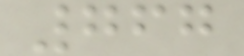767
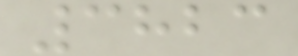3823
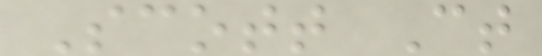Scott Ct
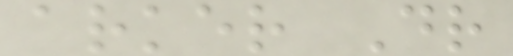arker Dr
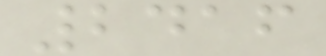2416
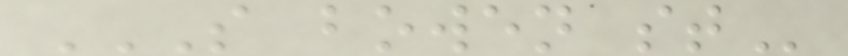S BOWEN ST
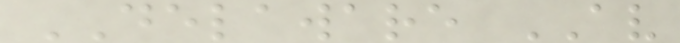DELAWARE AV
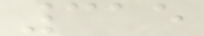315
